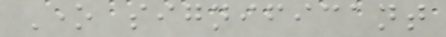One significant
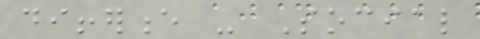difference - Social
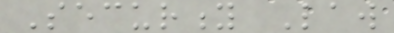Security Law
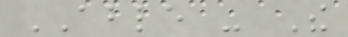ABLE - The
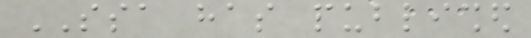SSA has published
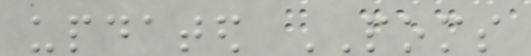updated POMS
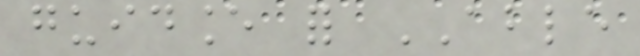guidance for ABLE
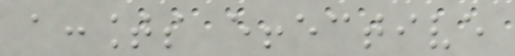accounts effective
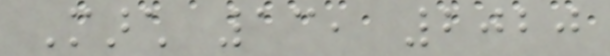March 13, 2020
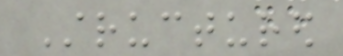Structured
